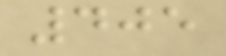405
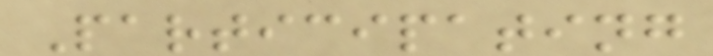Participating
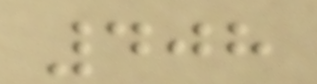408
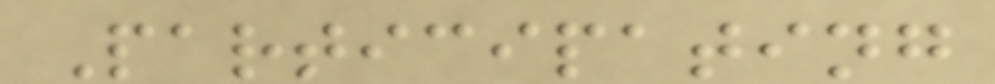Participating
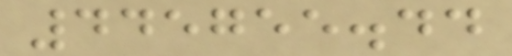445755.44
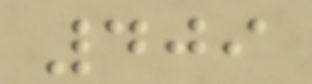409
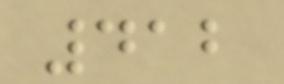412
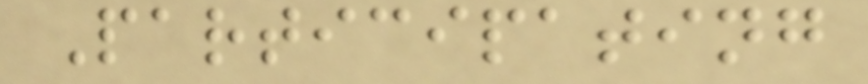Participating
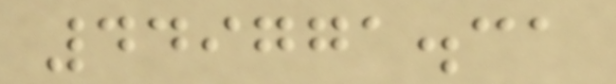449771.31
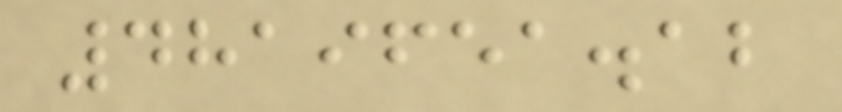4819651.12
